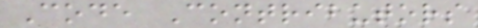Code Contributors
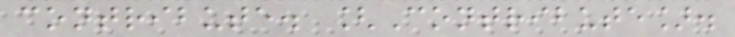contribute. [Contribute].
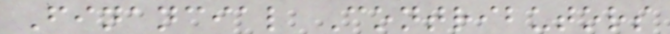Financial Contributors
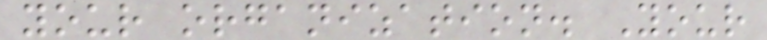your organization. Your
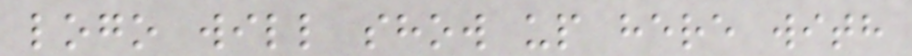logo will show up here with
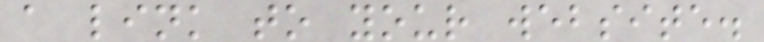a link to your website.
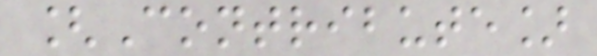[Contribute]
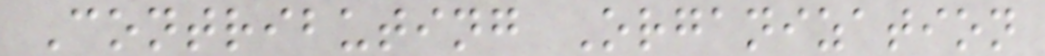Contributing Organization
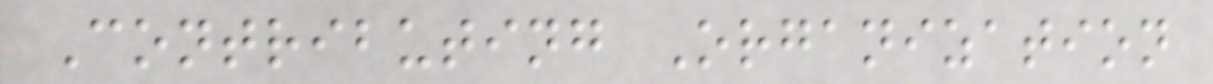Contributing Organization
